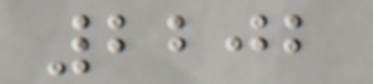2202
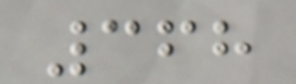368
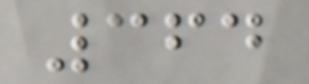364
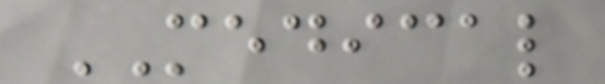MEDICAL
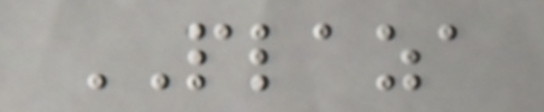PLAZA
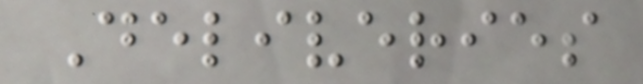Deliveries
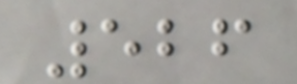526
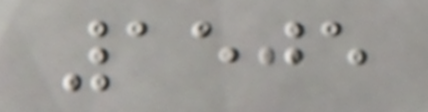1505
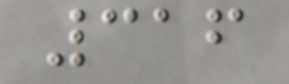316
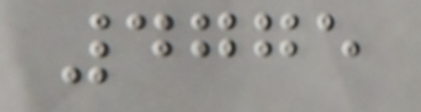4775
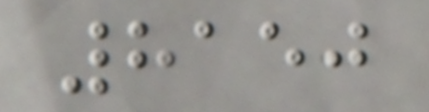8150
